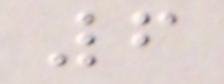6
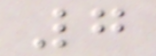7
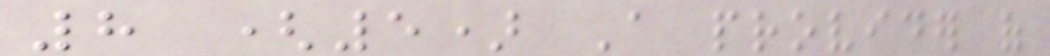8 (5) A provider of
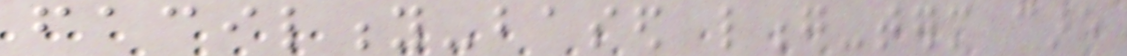facility-based long-term care
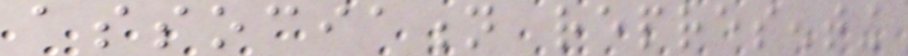association representing
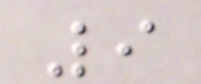9
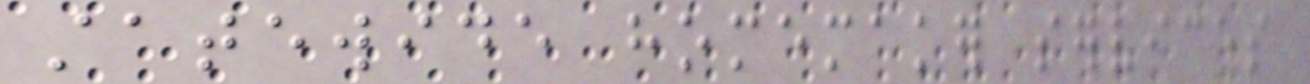statewide homemaker services
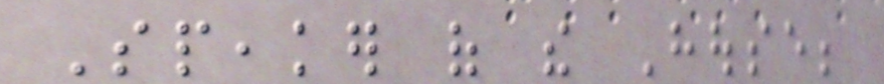Speaker of the House;
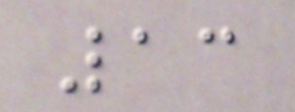13
